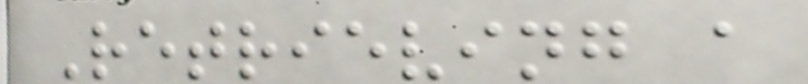Retrieving a
